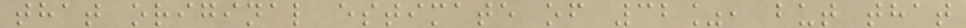that original estimate of 32%, but that
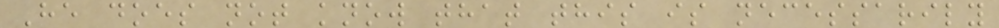He does not know that this is necessarily
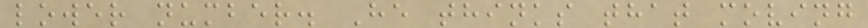lower number. He thinks that moving
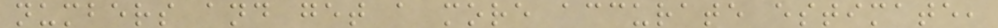numbers and get a more accurate estimate,
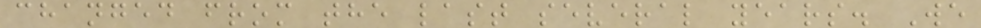changed from the last several years. We
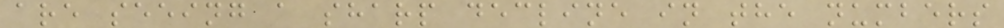are seeing a sharp decline in the numbers
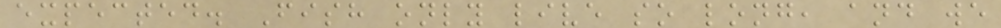expected. Fish only live so long, and we
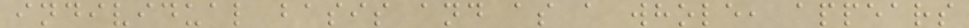individual basis and as a whole, appears
